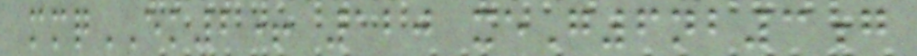mmqEK2+ 120 xeG6nb3g
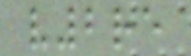v2re
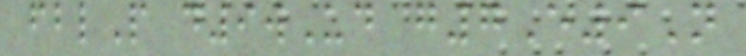fblP d9wUd g7E9N
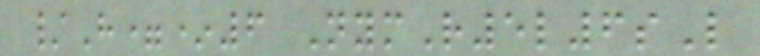/H=*6 NymR5l6sL
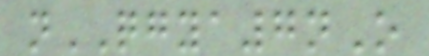nQGYA7nO
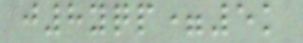j8yqp=5k
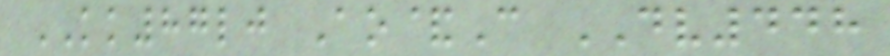KK87lj Ao&C DV448
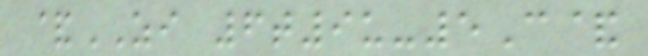&ZI 6t9u-5C&
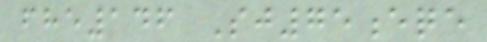fhe146 Sj75eqe
